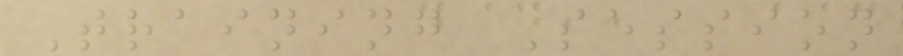Training Session
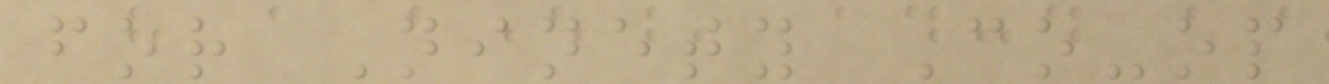for Ninety Co-op
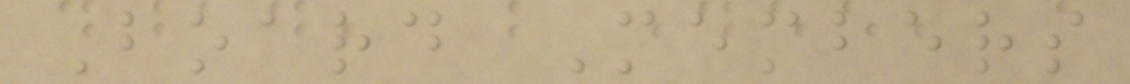Board Members
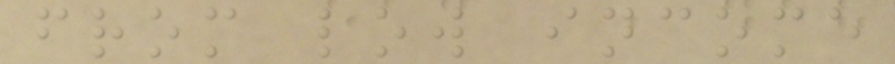from low income
